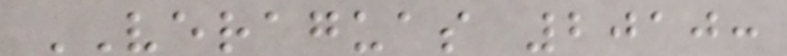VERAGUAS 2010:
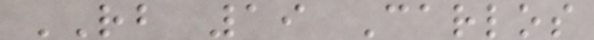RB 19 Carlos
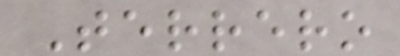Terrero
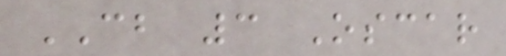CB 3 Oscar
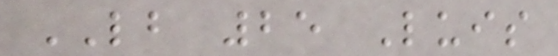LB 25 Luis
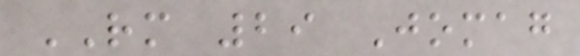RM 29 Jomag
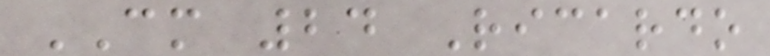CM 24 Ricardo
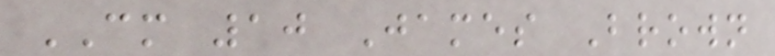CM 10 James Brown
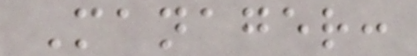Manager:
